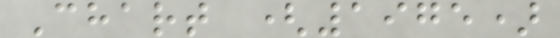Chart (1975)
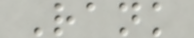Rank
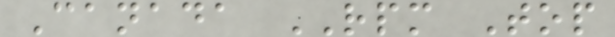Canada RPM Top
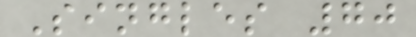Singles 70
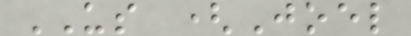US (Joel
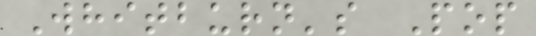Whitburn's Pop
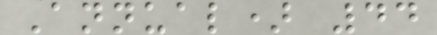Annual) 44
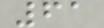61
